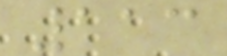113
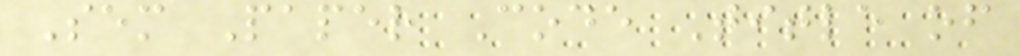Sem Paper Code Title of
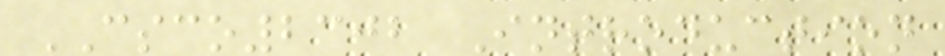CSCO2302 Introduction
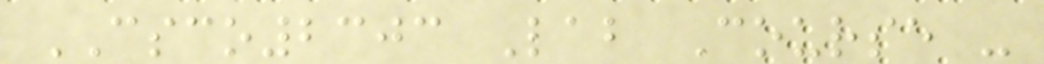CSCO2303 Lab Course -
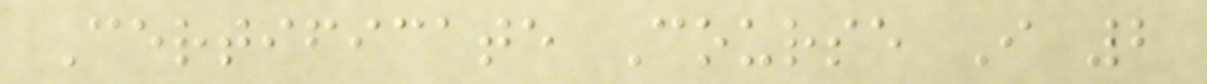Certificate Course I 2
